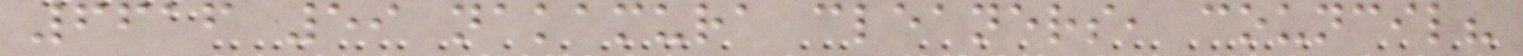6616 59 nakamura cleaners, council?
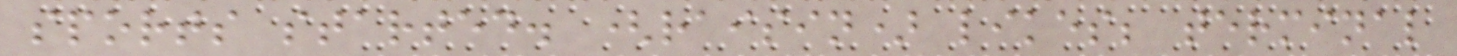sports started. (raisin) likes; terminal
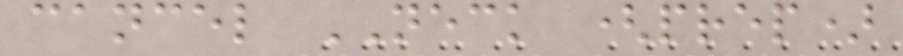cancel NECK (prep)
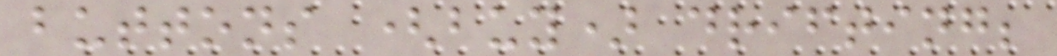buttons (buy) drifting;
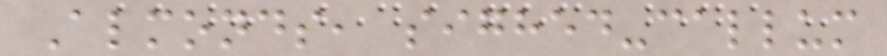Almonds, sighed-callum
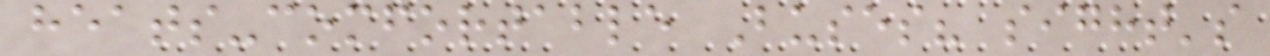heats-comfortable Buses? sight's
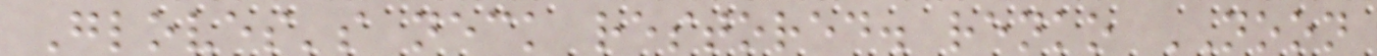Gloves's neck restored. renko NOON
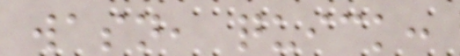wasn, quick:
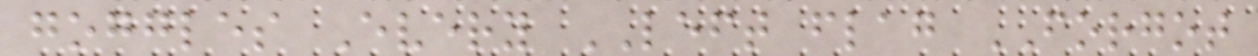goggles Every LEFT flag FORGOT
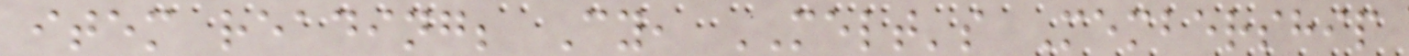item reading; Cy, MELT's Membership
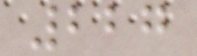227
